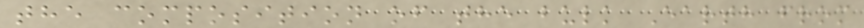the composition of the bulk Earth from
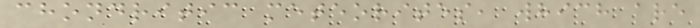chondritic meteorites, which are
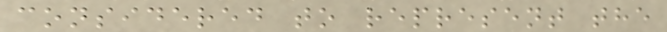considered to represent the
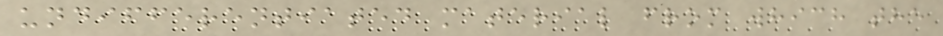undifferentiated material from which the
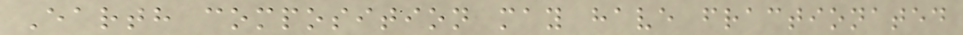Earth composition may have fractionated
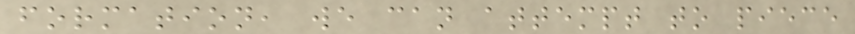formation, we can attempt to piece
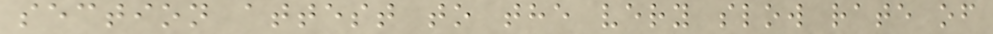section attest to the very slow rate of
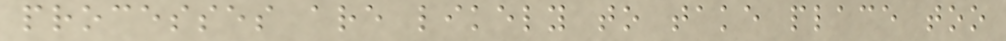processes are likely to take place too
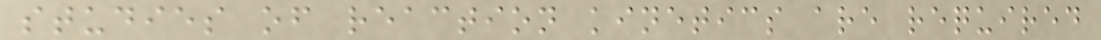studies of reaction kinetics are required
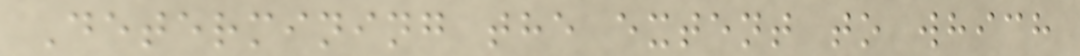Determining the extent to which
